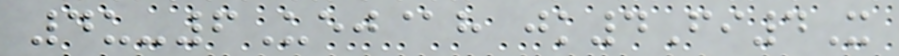4u-6Uej@h jk4Fi4X
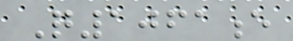Q1061e
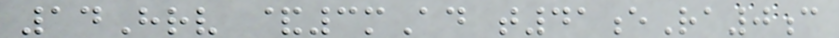14Hrv &3mAd t41eRa0c
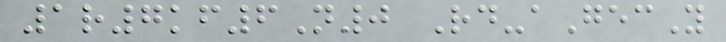1r7kf6N0 Rd-aGecY
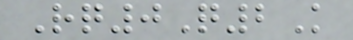Rq0Q2K
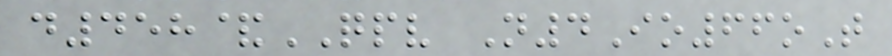d458&QPV N4Io66oT
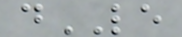dLE
